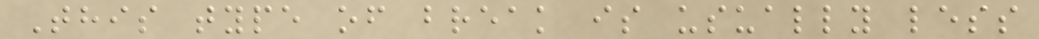This type of break is usually less
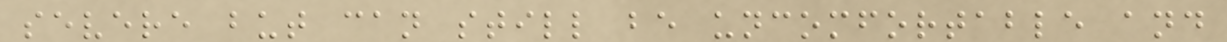severe but can still be uncomfortable and
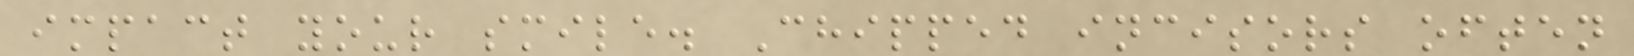impact your smile. Chipped incisors often
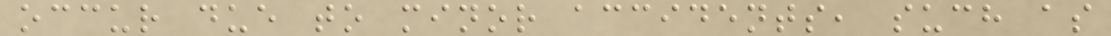occur due to minor accidents, such as
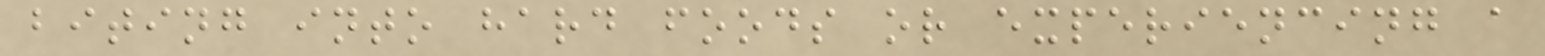biting into hard foods or experiencing a
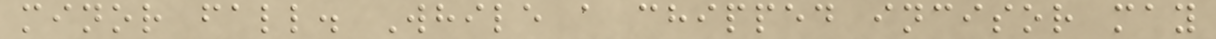minor fall. While a chipped incisor may
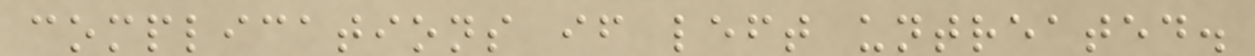complications if left untreated.
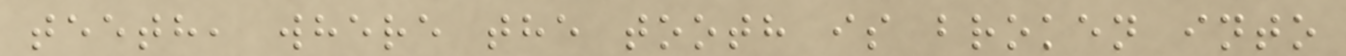teeth, where the tooth is broken into
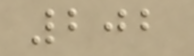202
